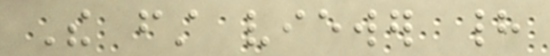The first viewer had
